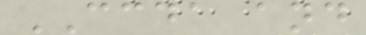CCDA and
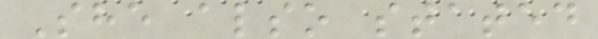She also stated
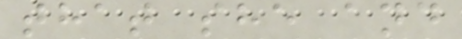that she and
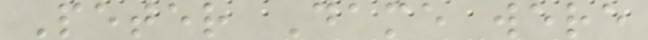Peter Dame were
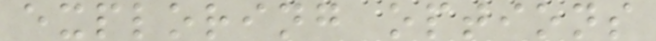exploring options
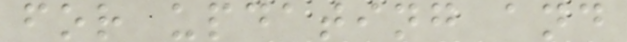for updating and
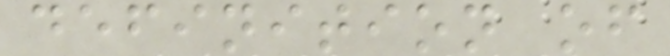definition of
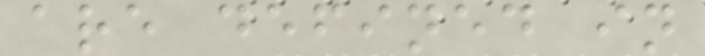are defined in
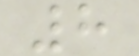8
